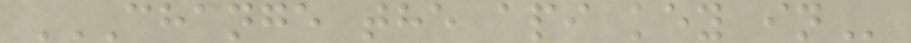CHANGE THE API KEY IN
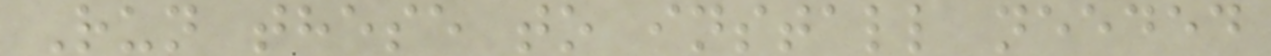Run these to install needed
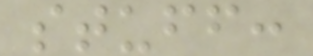stuff:
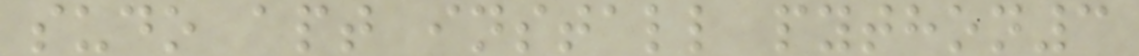sudo apt install python3
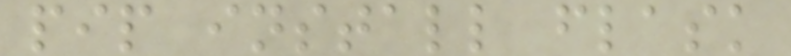pip install flask
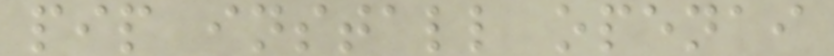pip install openai
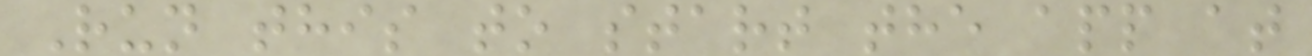Run this to start the app at
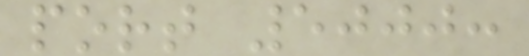port 5000:
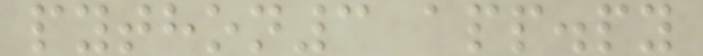python3 app.py
